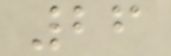26
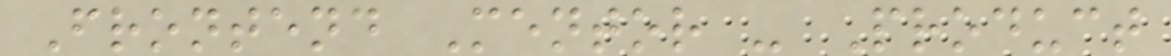Frontend Mentor - Product
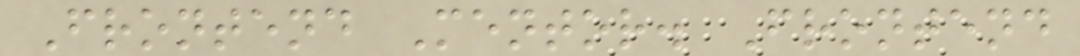Frontend Mentor. Frontend
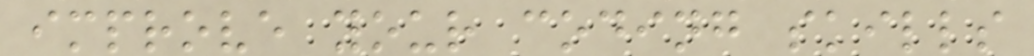improve your coding skills
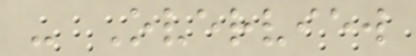- Overview
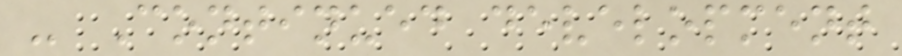- Continued development
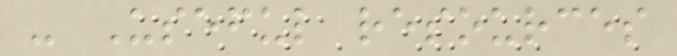- Useful resources
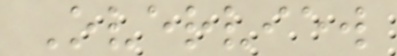Overview
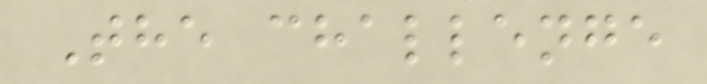The challenge
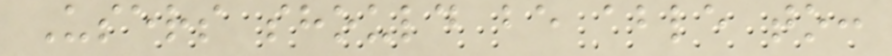Users should be able to:
